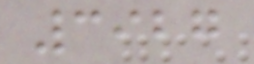3927
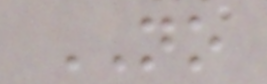NO
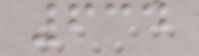634
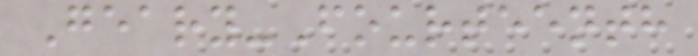Geary-Fourteenth
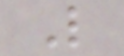L
